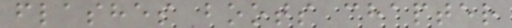flashes boots chapter
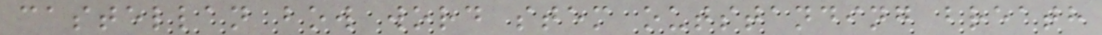castellan bow word stem outstanding breath
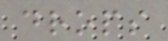drops
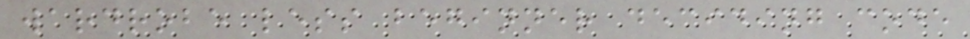wardrobe less beginner deciding code
